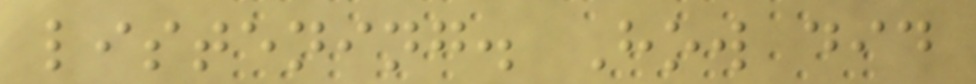listening. How did
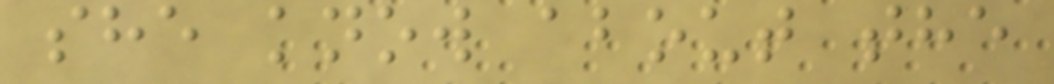she know about the
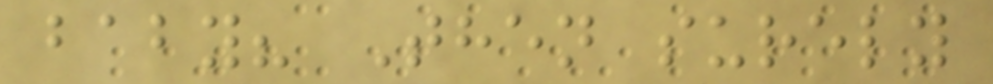baby? Then surely
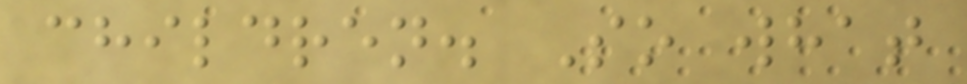children. So what
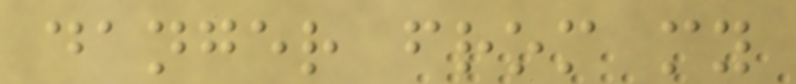danger from my
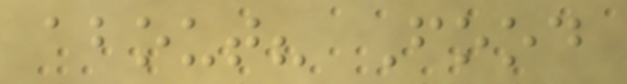about? Food
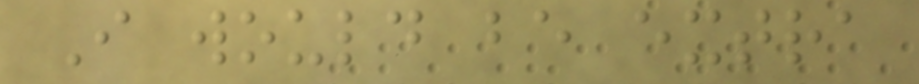I would be extra
